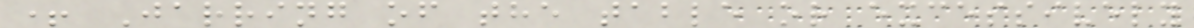+ Jarring of the table or excessively
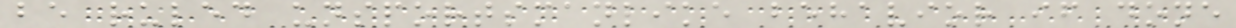be ruled unsportsmanlike behavior if done
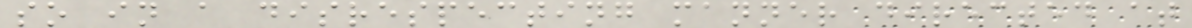so in a disrespecting manner directed at
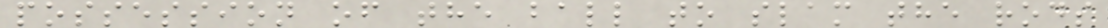possession of the ball to slam the rods
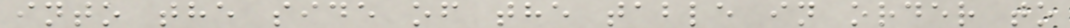into the side of the table in order to
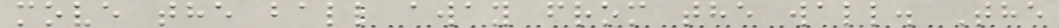move the ball away from the wall. The
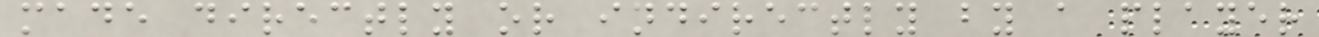made directly or indirectly by a player
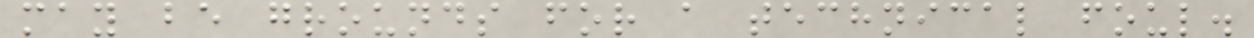may be grounds for a technical foul.
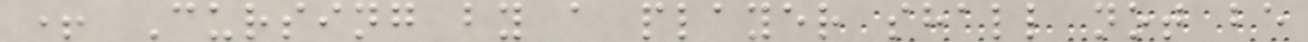+ Cursing by a player shall not be
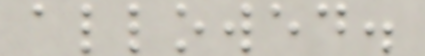allowed.
